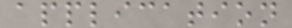application
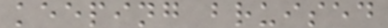keeping bruised
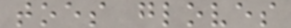toes gloves
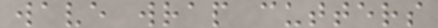wave wrap cutters
